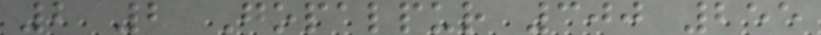2 2 Gopalpur 300 255
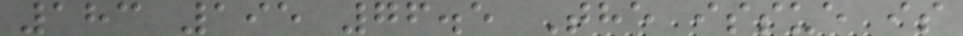183 195 76.5 The issue is
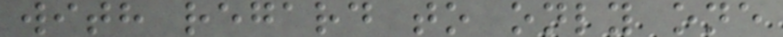with regard to only one
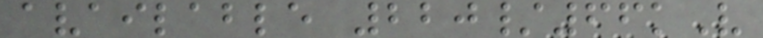available 220/66kV
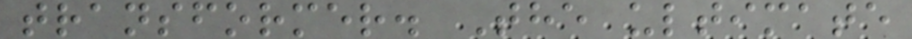transformer. The ultimate
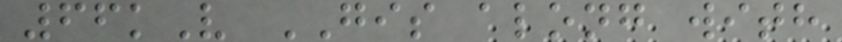66kV GIS along with
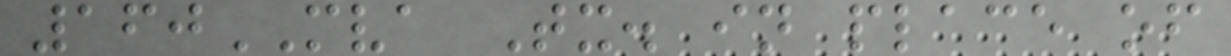160MVA Tx. in place of
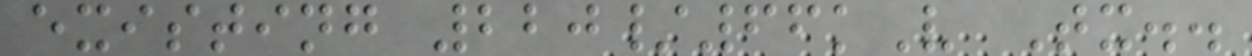existing 220/66kV Tx..
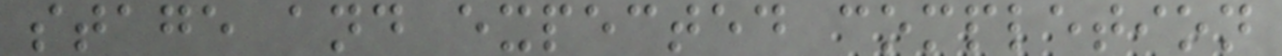stage and expected completion
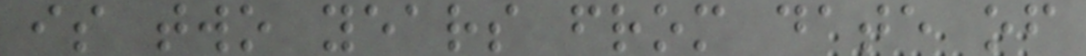is two years from date of
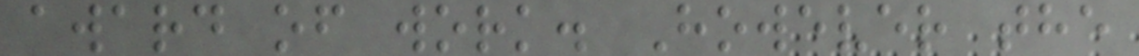award of work. However the
